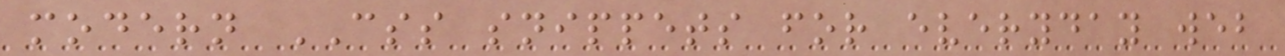modern CSS snippets for everyday web
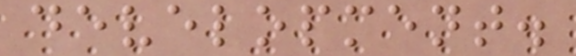development.
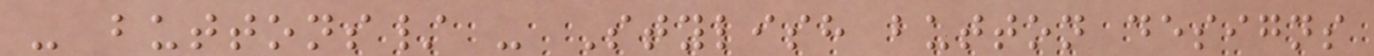- buttons/ - Stylish button designs
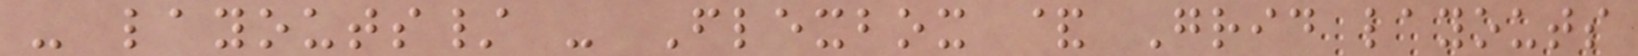- layouts/ - Flexbox & Grid layouts
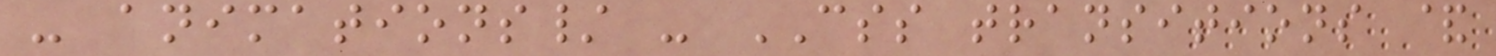- animations/ - CSS transitions &
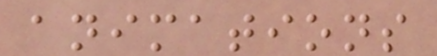animations
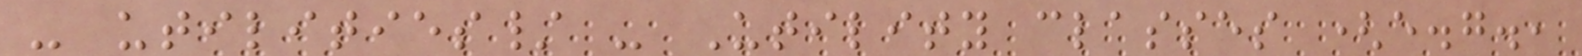- utilities/ - Utility classes (e.g.,
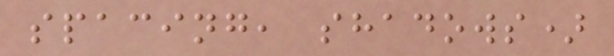spacing, shadows)
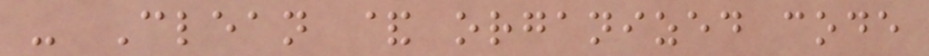- Clean & organized code
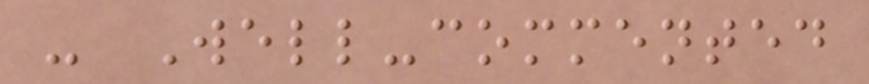- Well-commented
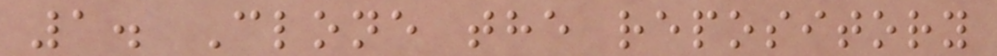1. Clone the repository
